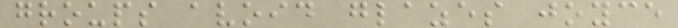groups avoid glazes joyce
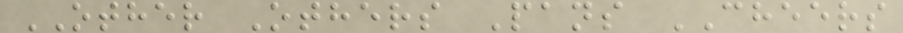OTHER Others Pans CHEERS
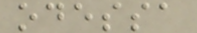odessa
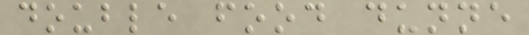double food dunne
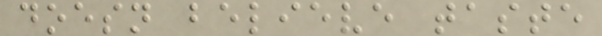doesn believe taste
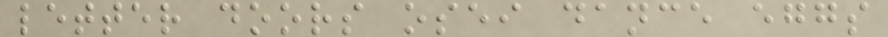letter doors osei dance eggs
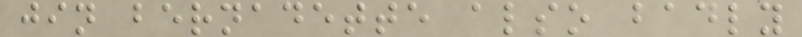jin bernadette also badly
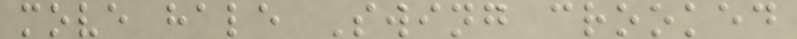move hale Swing crooked
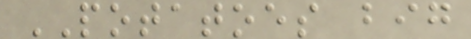POTATOES big
